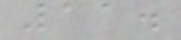11.
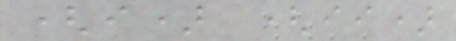(i) (ii)
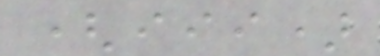(iii)
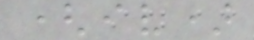(iv)
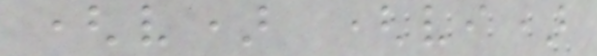(v) (vi)
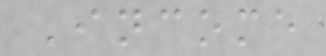Income
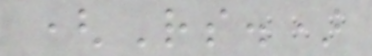(Rs.)
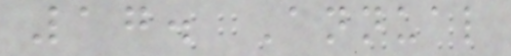17. Annual
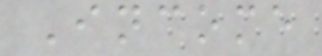Income
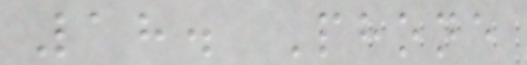18. Phone
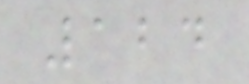124
